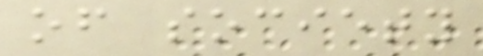of society
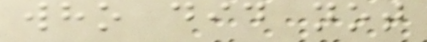who did not
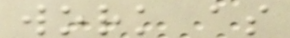work as
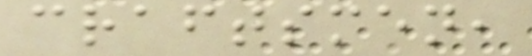craftsmen,
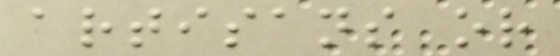artisans or
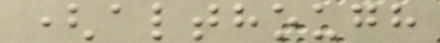(although
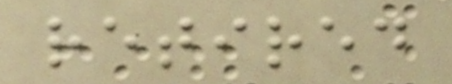retired
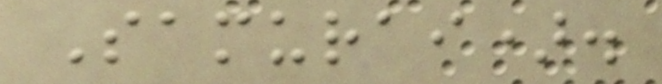Samurai).
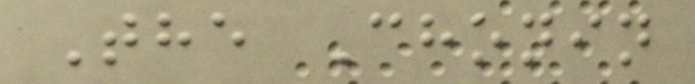The Chonin
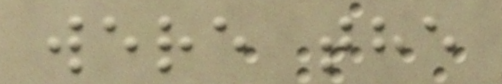were the
